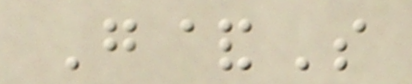G&S
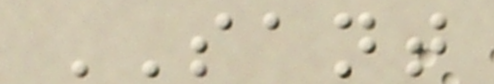SANT
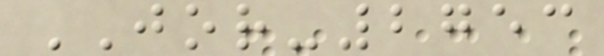JOR-2753
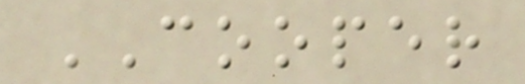COOPER
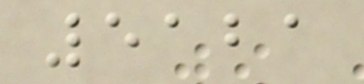5121
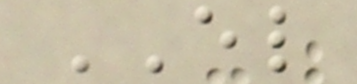EL
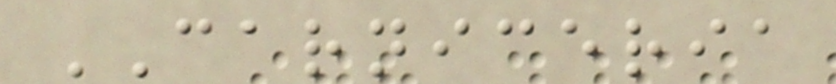CARNICERIA
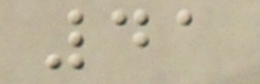41
